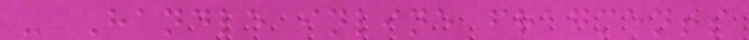- Handle inline fragments
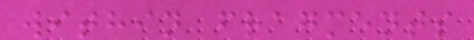within fragments
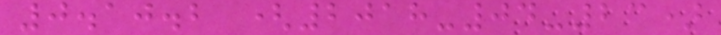0.10.2 (2018-04-23)
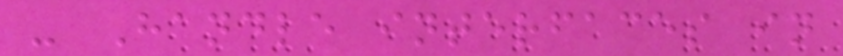- Handle interfaces in
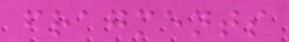fragments
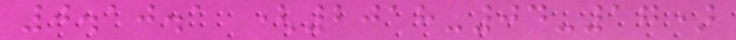0.10.1 (2018-04-17)
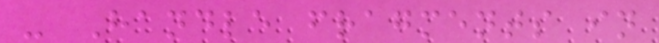- Handle fragments in
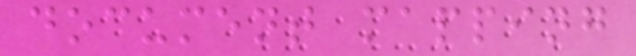document mapping
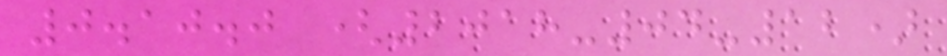0.10.0 (2018-04-12)
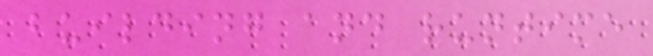building and runtime
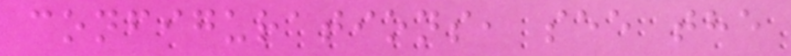configurations, see the
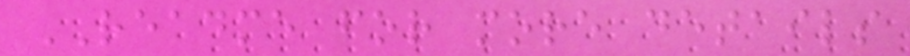README for more details
